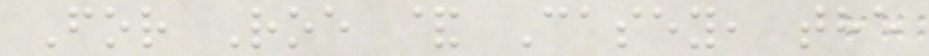For Roe & Casey, the
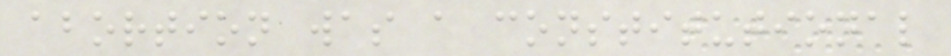abortion was a constitutional
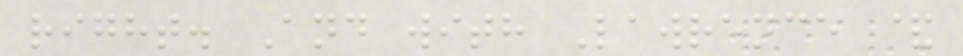right. And with Lawrence &
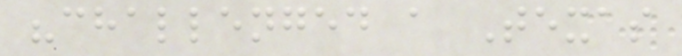"challenged a Texas
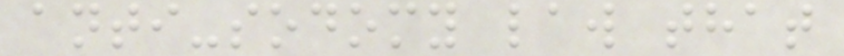anti-sodomy law that
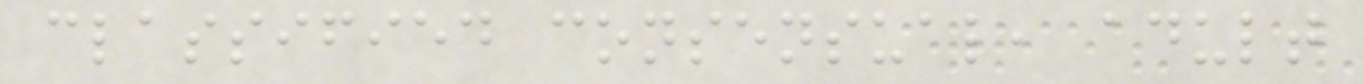classified consensual, adult
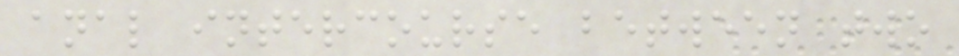anal intercourse between two
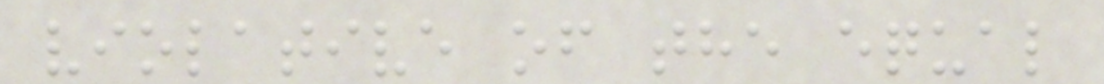violative of the equal
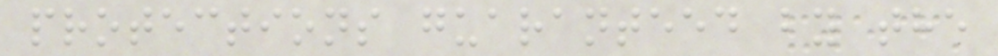protections guaranteed by the
